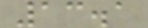13.1
